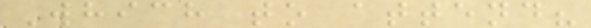Which to attend?
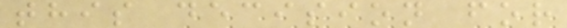this decision for
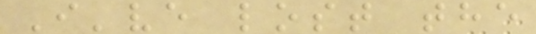I've lost the
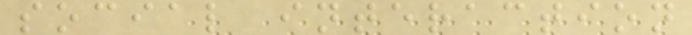social interaction
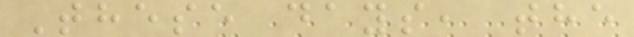These days, the
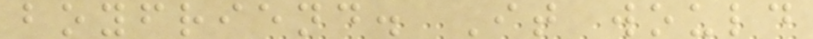boyfriend. It would
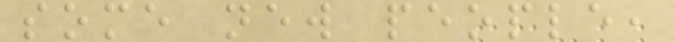some new people,
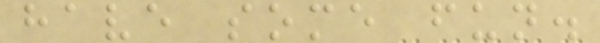have some fun.
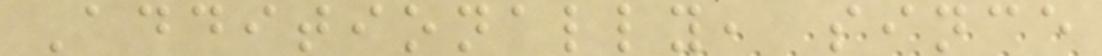Additionally, since
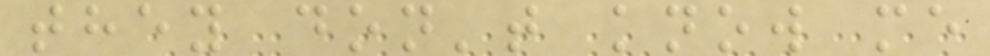they don't know me
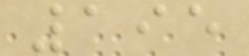195
